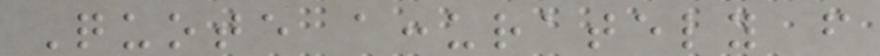Quote accurately from
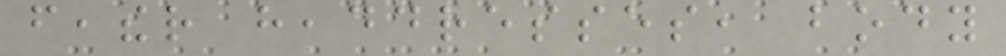feather headdresses, body
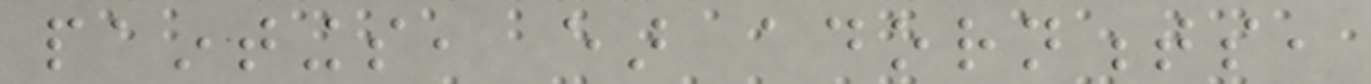paintings, ear adornments,
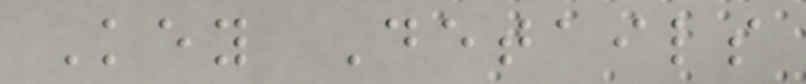Key Details
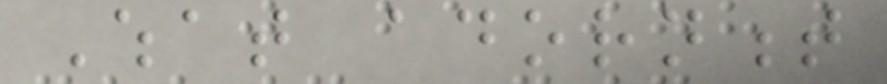What adornment
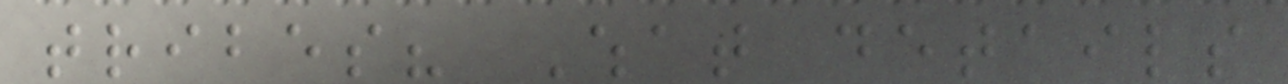tribes? What details
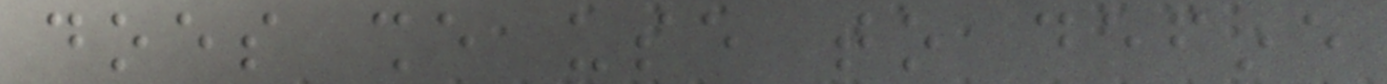does she use to define
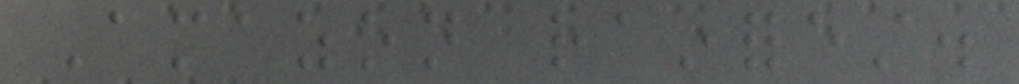Amazon rainforest.
